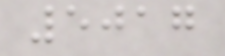5017
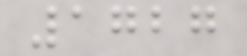1727
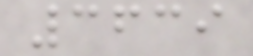3639
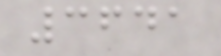3641
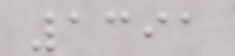1391
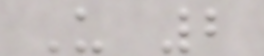U 2
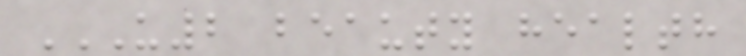U2 BEAUTY HEALTH
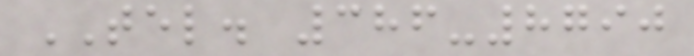TEL. 386-8790
